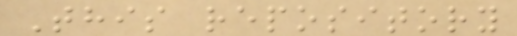This repository
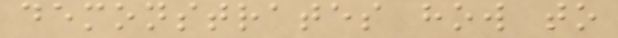demonstrates how to
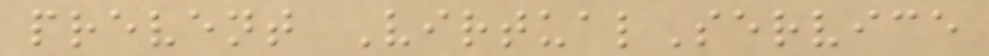prevent VirtualService
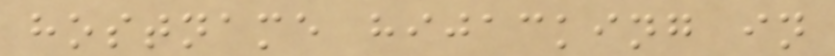hostname hijacking in
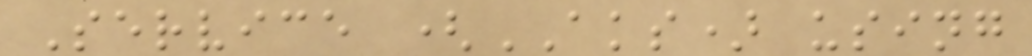Service (AKS) using
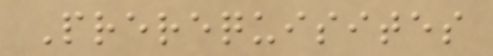Prerequisites
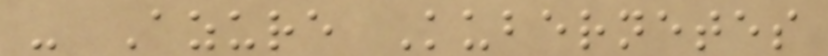- Azure Kubernetes
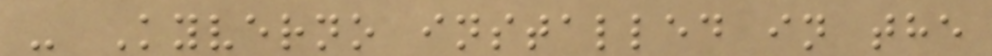- Kyverno installed in the
